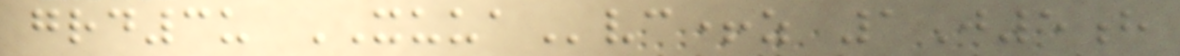grd3u XUUAvc+z 1J5h
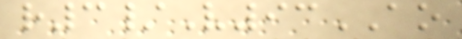r3/V93AO
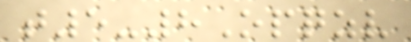t5-8Opqzv
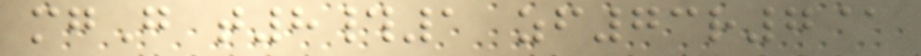mgG t8#1 zf73r7@
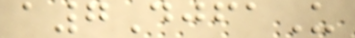a7DjfaU
